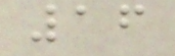16
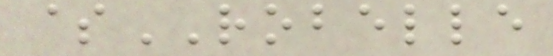$ROBELLE
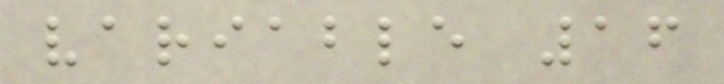variable 16
